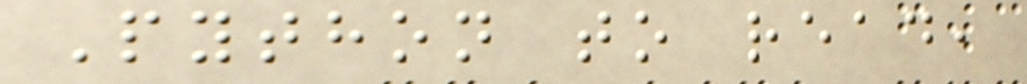Python to read,
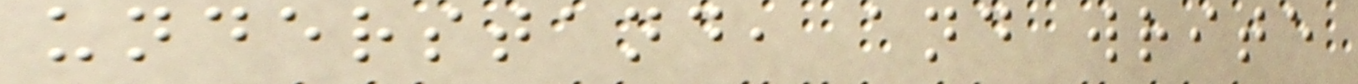understand, and write
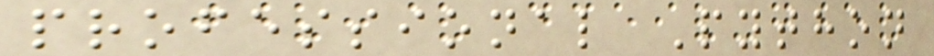professional Python
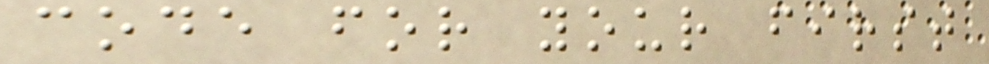code for your first
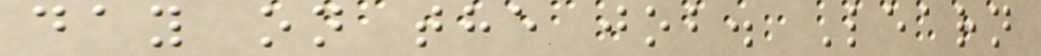day on the job. Learn
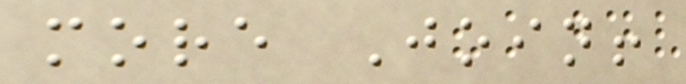more Join!
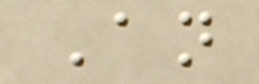An
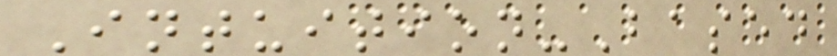Intuition-Based
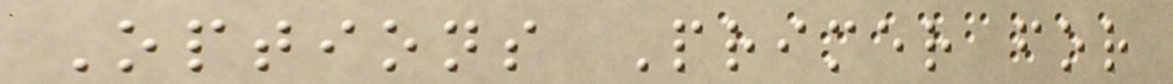Options Primer for
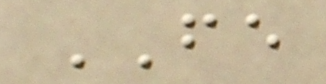FE
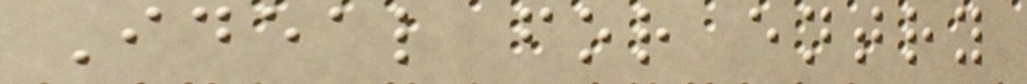Ideal for entry
